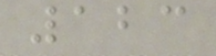123
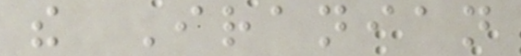the Iranian
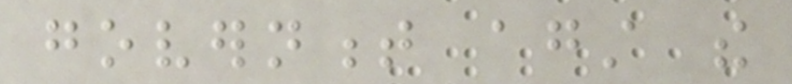government against the
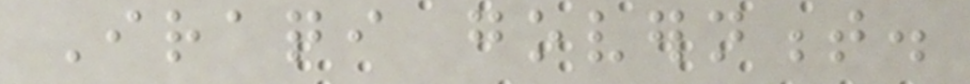Iraqi government.
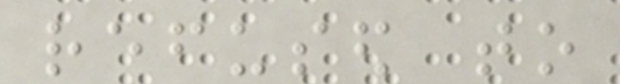refused to
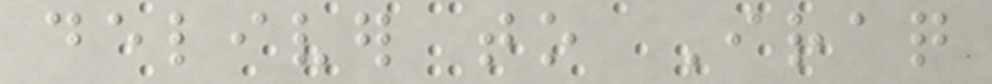deliver to Iraq
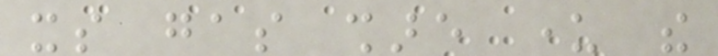its gas share under the
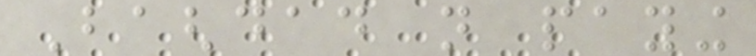Baghdad not paying
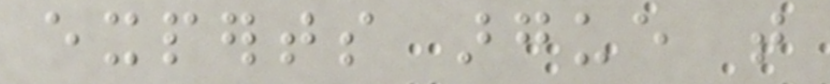experts argue that
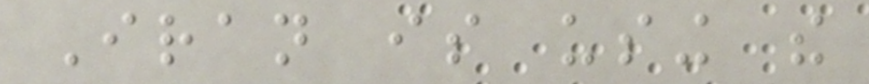Iran is using the
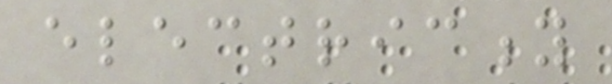electricity
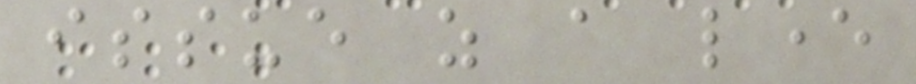issue as a lever
